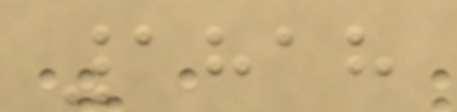1818
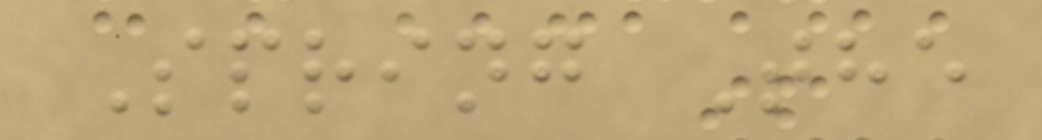Spring The
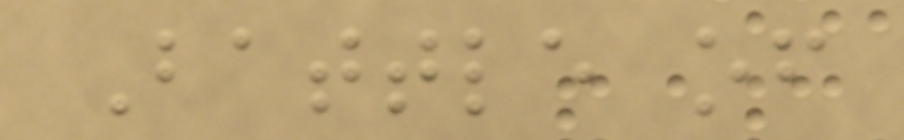Battle of
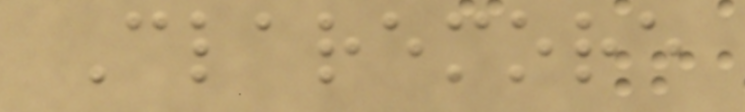Claremore
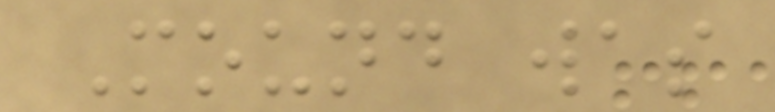Mound was
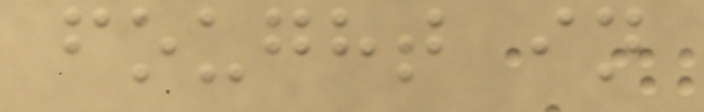fought in
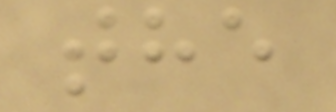the
